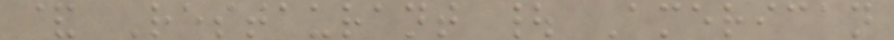& Restaurant | American
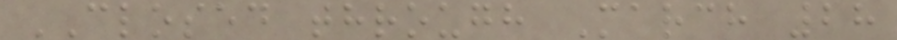CLOSED through March 28
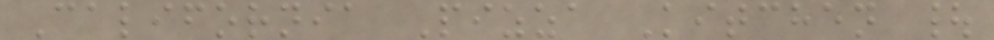California Pizza Kitchen |
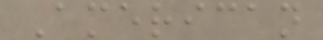American
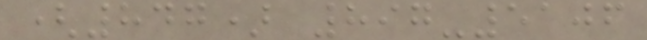(847) 897-5106
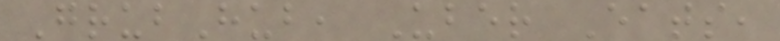GrubHub, Uber Eats,
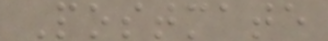Postmate
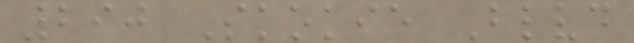290 Skokie Blvd
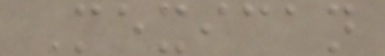Mexican
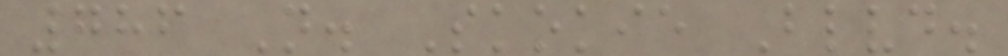786 N. Skokie Blvd.
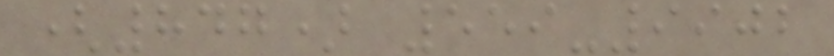(847) 559-9902
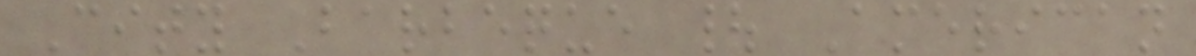City Barbeque | American
